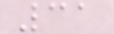31
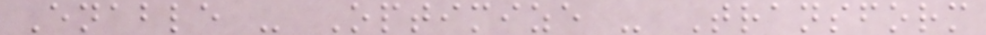Enable - Optimize - Transform
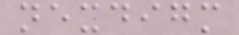nexdigm
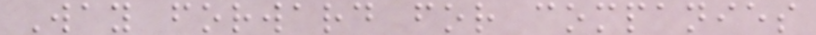Way forward for companies
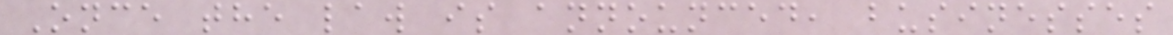Once the law is announced, businesses
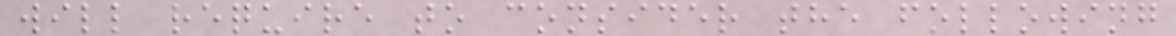will require to consider the following
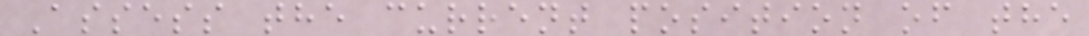Assess the current position of the
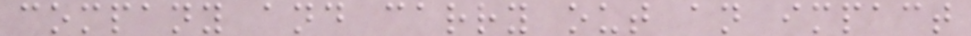company and carry out an impact
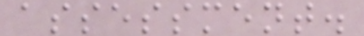assessment.
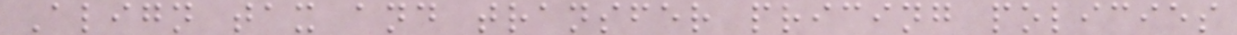Align tax and transfer pricing policies
